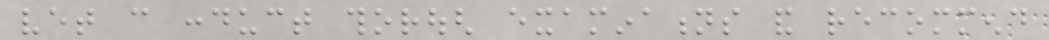vet can conduct thorough examinations and recommend
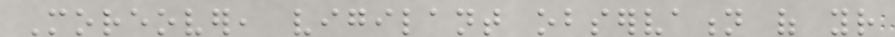Moreover, vigilant observation of your
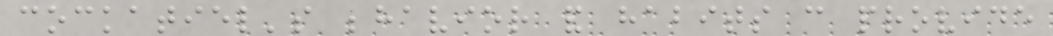cockatiel's behavior and habits can provide
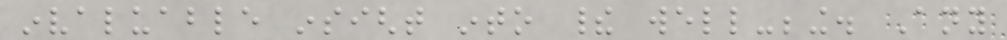invaluable insight into their well-being. Any
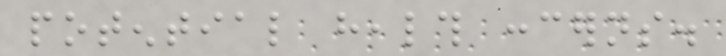potential health concerns.
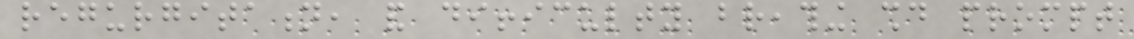regurgitation, and difficulty breathing should prompt
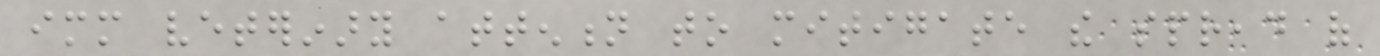immediate veterinary attention to mitigate the spread of
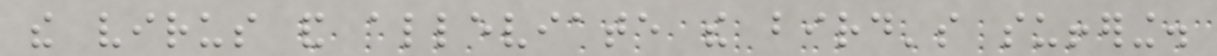the virus and alleviate the bird's suffering.
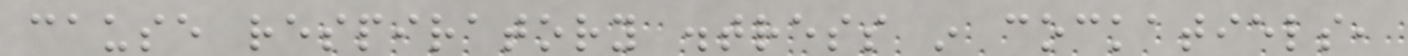cause respiratory distress in cockatiels,
